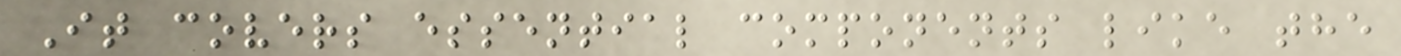It covers essential components like the
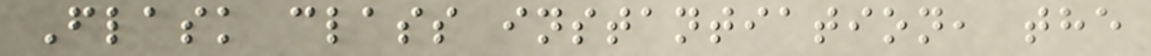Flask class instantiation, the
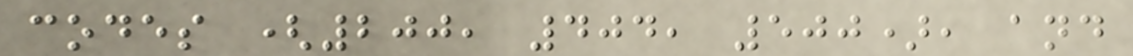codes (200, 404, 500), and
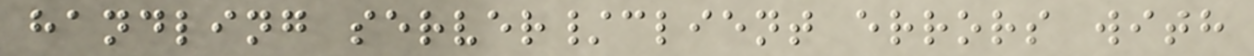handling server/client errors with
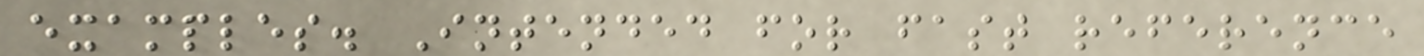examples. Intended for fast reference
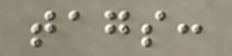tags:
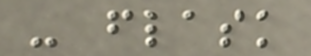- flask
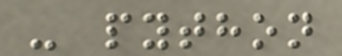- python
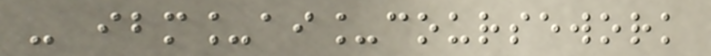- ibm_ai_coursework
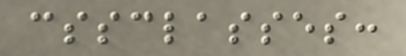cssclasses:
